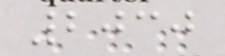2030
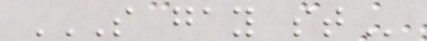S GAY ST
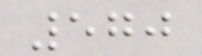570
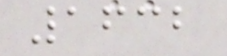1632
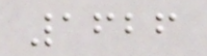1626
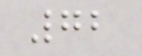72
